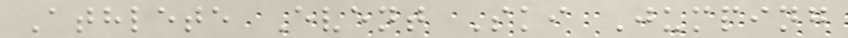Athlete Event Ski Jumping
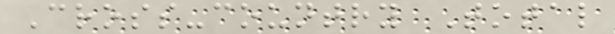Cross-country Total
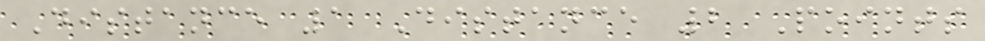Distance 1 Distance 2 Points
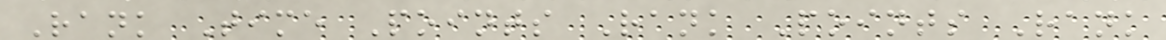Rank Time Points Rank Points Rank
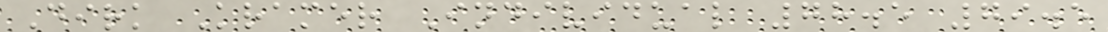Dirk Kramer Individual 78.5 79.5
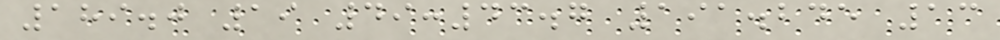189.0 19 49:43.7 191.245 13
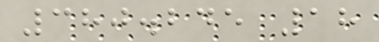380.245 18
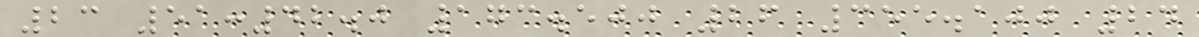23 51:42.0 173.500 26 355.100 24
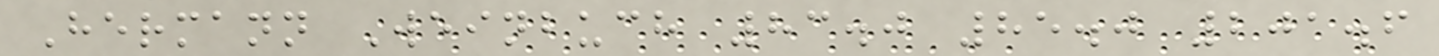Hermann Weinbuch 83.0 85.0 201.6
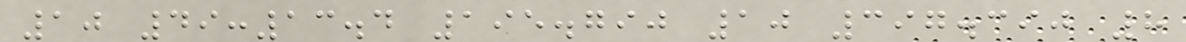10 49:13.4 195.790 10 397.390 8
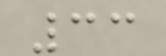33
